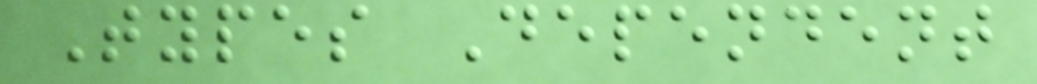Types Dependent
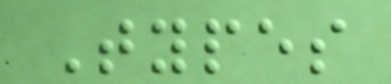Types
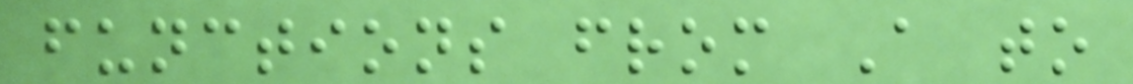functions from A to
